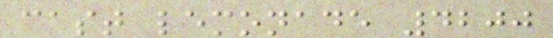cast lemonade 4200
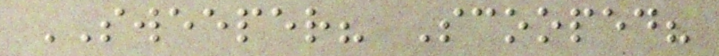SWEEPER? Scooped?
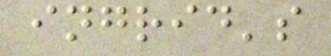ingrid's
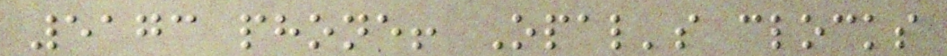5173 phone! Opal's clocks
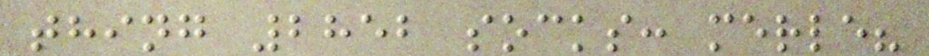thing 2852 socks: merle?
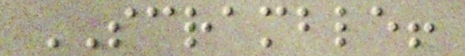SCRAMBLE!
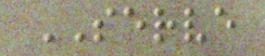SERVE
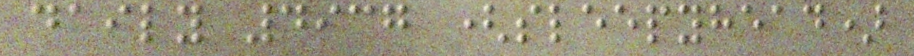daily 4937 (sleepyhead)
